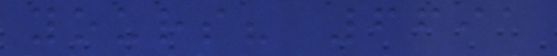yours? 6691
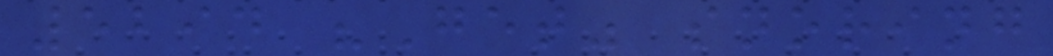5294 "Get" snoring
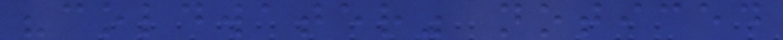"coldwater" noticed
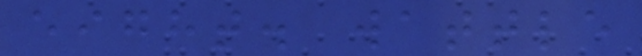eight. wattle
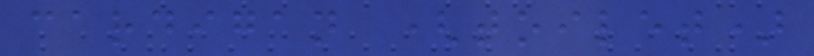cardigan (toilet)
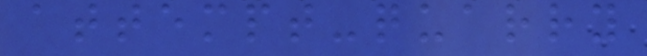attempt-quarry
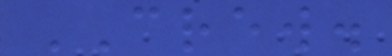CREW.
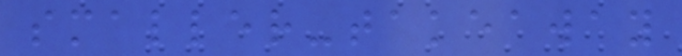smaller-takeaway
